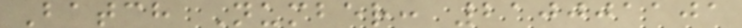Batch Number: 210001101
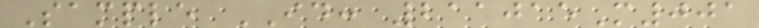Sample ID: 211015M001
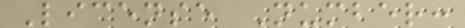License Number:
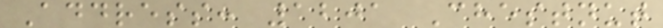Address: 1201 Chestnut
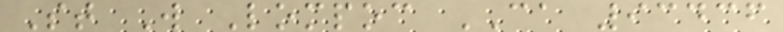St W Lompoc CA 93436
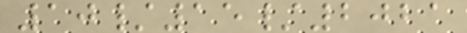10/15/2021
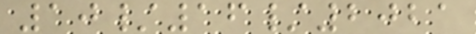10/16/2021
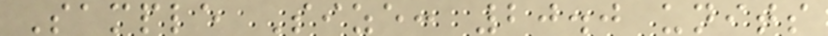Sample Size: 20.0 units
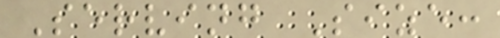Serving Size:
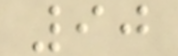90
